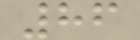86
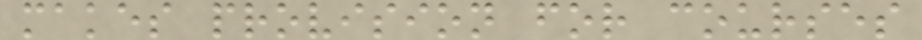makes provision for courses
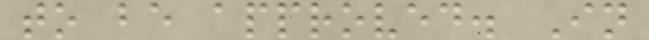to be approved. In
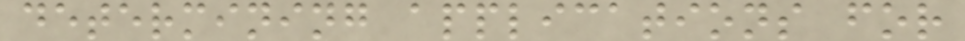determining applications for
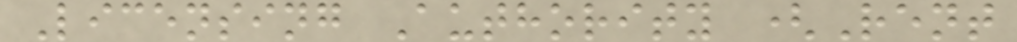Licensing Authority (Rent
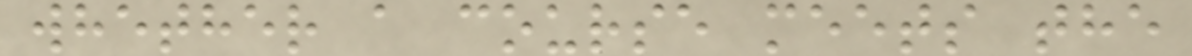whether a course meets the
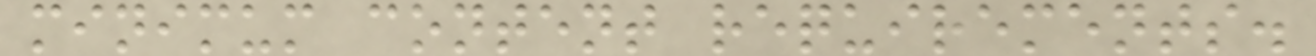minimum content requirements.
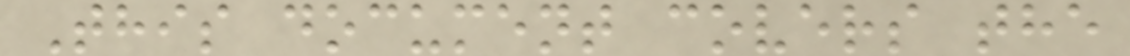This document covers the
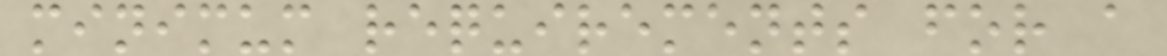minimum requirements for a
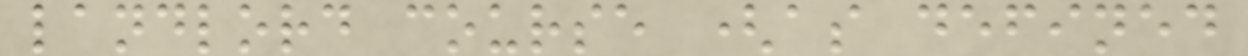landlord course (as defined
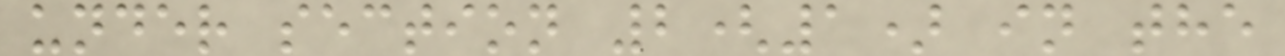under section 2(1) in the
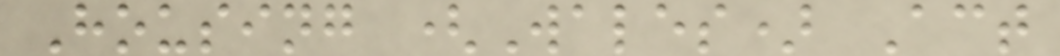Housing (Wales) Act
